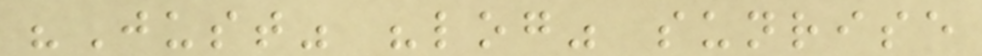"Just" "log" sunrise
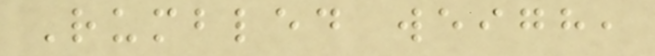Rumbled weigh,
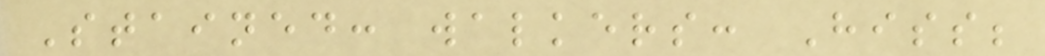Stained: walkers: Hiss;
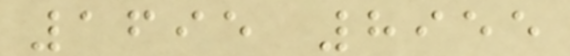1695 8955
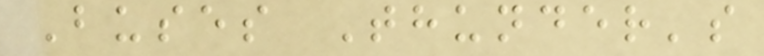Buses Thunder's
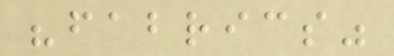"fabrics"
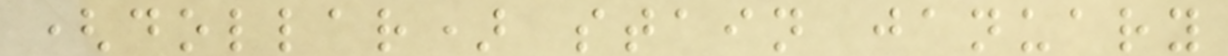(dollar) stain january
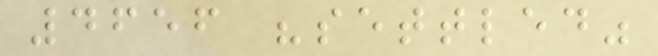4656 "settled"
